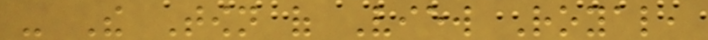- The Town of View Royal,
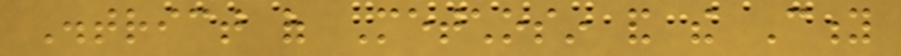District of Metchosin and the City
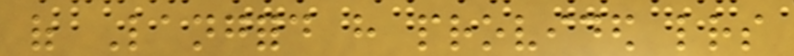of Langford have provided letters
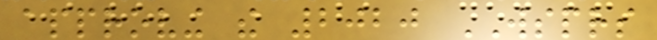approving the 2020 WSPRS
